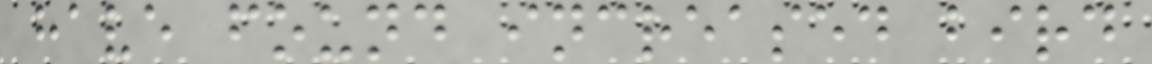have found increased bird
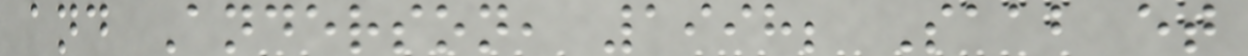and Anderson, 1998; Saab et
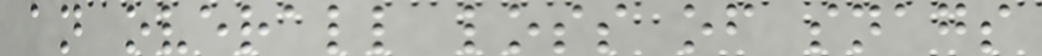an overall loss of snags
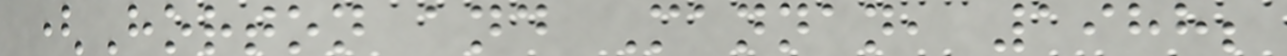(Horton and Mannan, 1988;
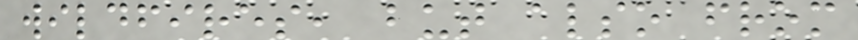wildfires, but also from
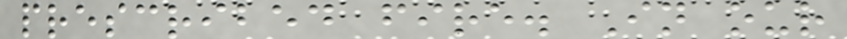prescribed fire. In our
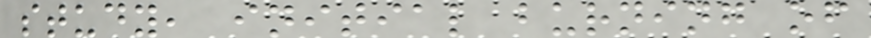study, initial burning of
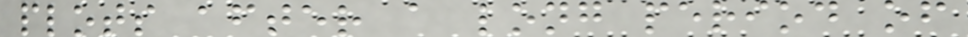plots after a long period of
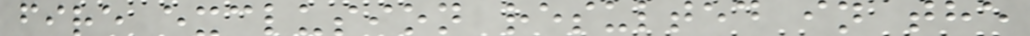fire exclusion resulted in the
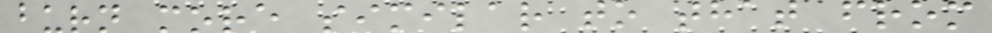burn more similar to that from
